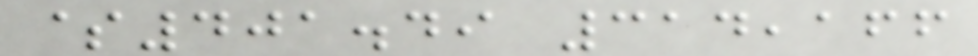$401.49 314,166
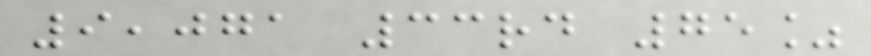9,071 33rd 75%
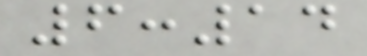6:14
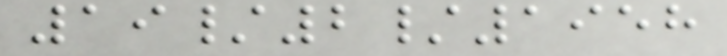19/2/1958
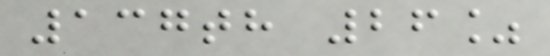137th 26%
